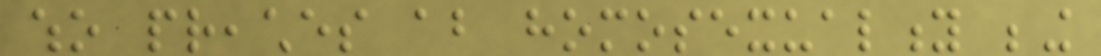who preaches about homosexuality being
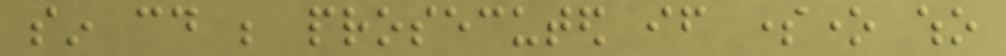sin could be prosecuted if someone who
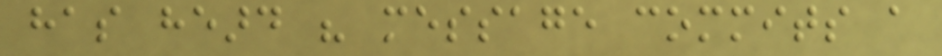has heard his message commits a
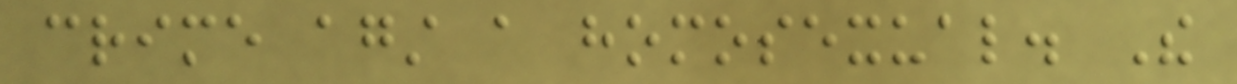crime against a homosexual. The
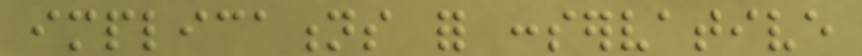implications for conservative
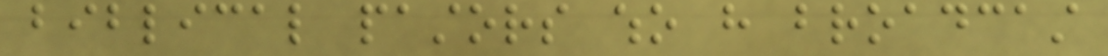biblical pastors who have broadcast
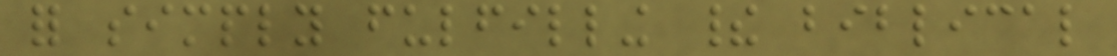for simply fulfilling their biblical
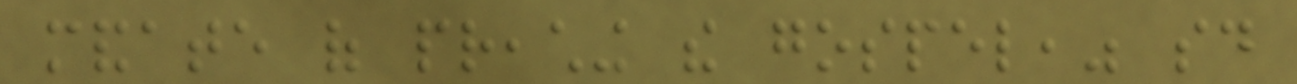mandate of preaching the gospel," said
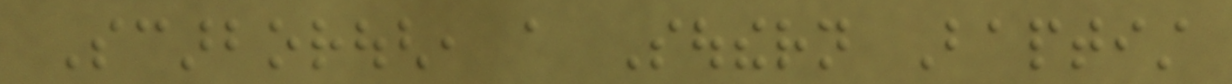Scarborough, a Southern Baptist
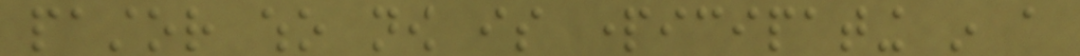pastor who now is participating in a
